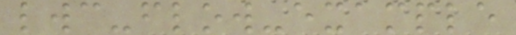lwc-flow-example
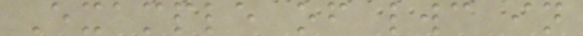Example of lwc in
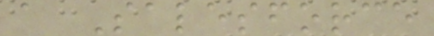a Salesforce
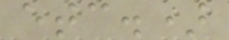etc.)
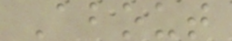About
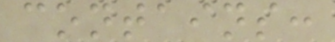contains:
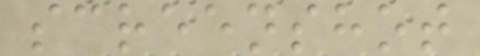screenshot
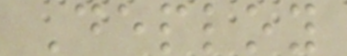Deploy
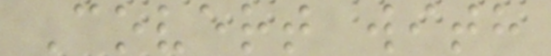Covert with
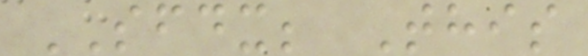SFDX; This
